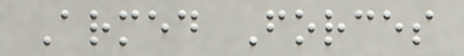Armed Forces
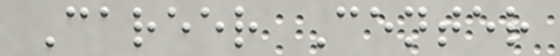Career Center
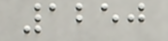1250
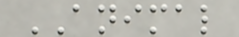ANIMAL
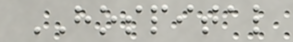HOSPITAL
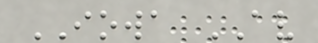IOWA AV
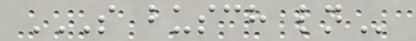S BUSCH LN
